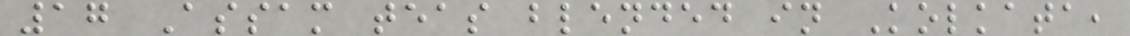17 Assam teas blended in Kolkata,
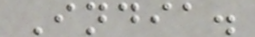India.
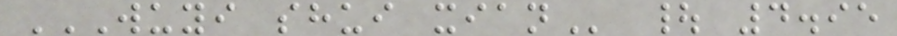WUYI SHUI XIAN | 4.95
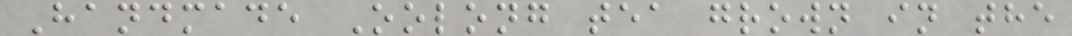Handmade Oolong tea grown in the
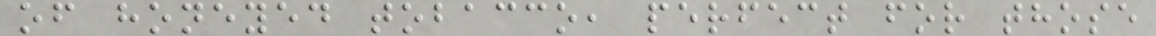of honeyed tobacco, perfect for those
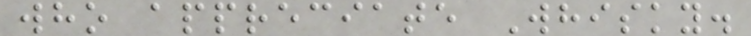who appreciate Whisky.
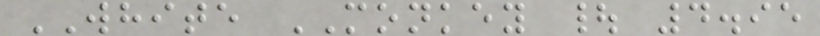WHITE MONKEY | 4.95
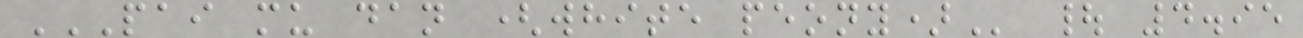PAI MU DAN (WHITE PEONY) | 4.95
